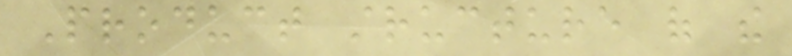Product structure of the
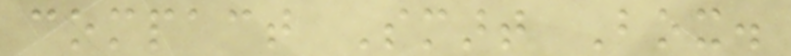compact Smart Box.
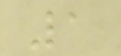1
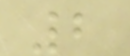2
